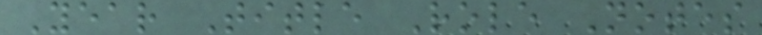Year Title Role Notes
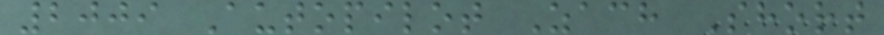2009 Autopilot Zach Short
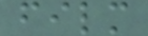film
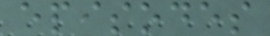episodes
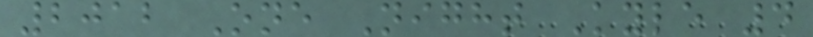2012 One Night Kyle 4
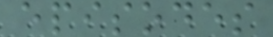episodes
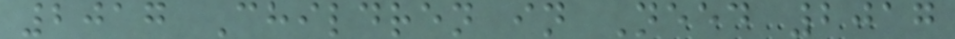2017 Children in Need 2017
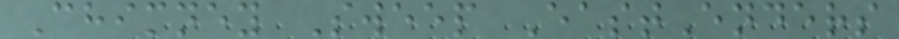Chimney Sweep EastEnders
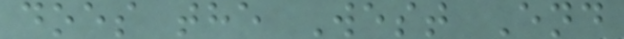does the West End
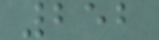252
